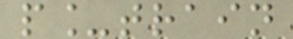p_train
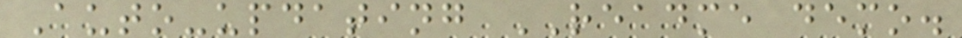Auto-updating README demo.
